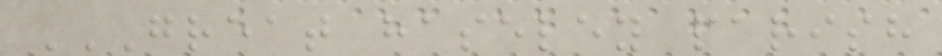GREAT HASELEY PARISH
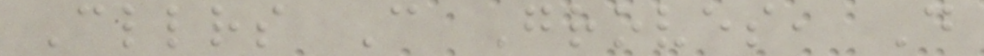Cllrs C Groves, D
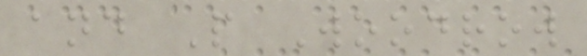and P Woodrow
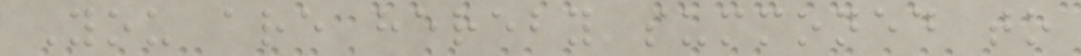You are hereby summoned to
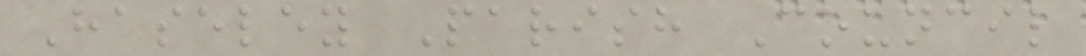Haseley Parish Council
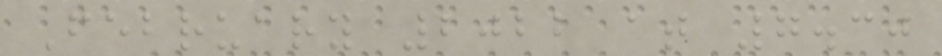February 2022 at 7.30
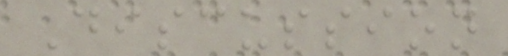Discussion
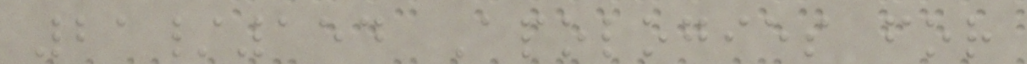21/154 Apologies for
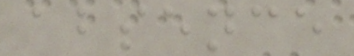absence
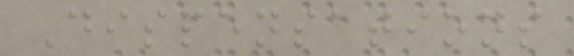Dispensations
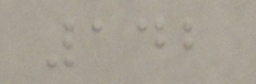142
